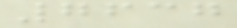7637
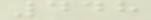448
